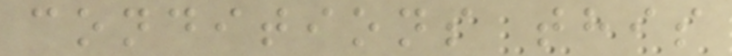conditions this
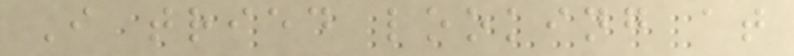I tried looking at
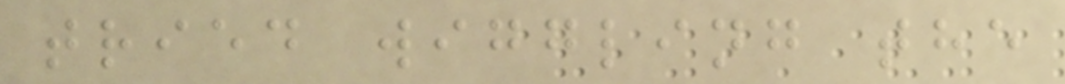tried wiggling the
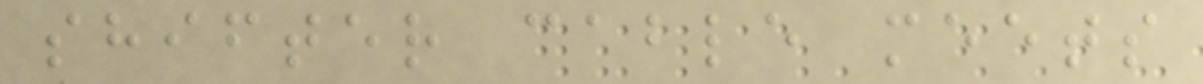shifter cable meets
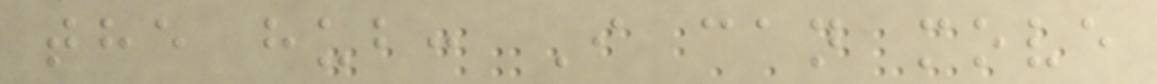the hub: I can move
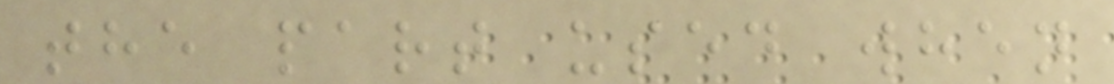the part used when
